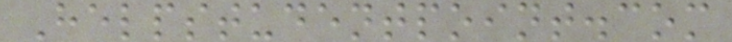Helpstudentpoint.com
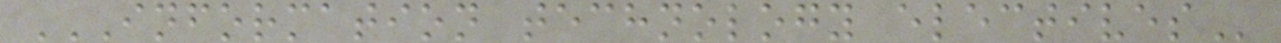INFORMATION TECHNOLOGY ELECTIVES
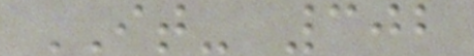IT- 302
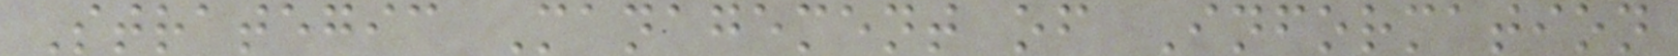Strategic Management of Information
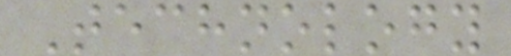Technology
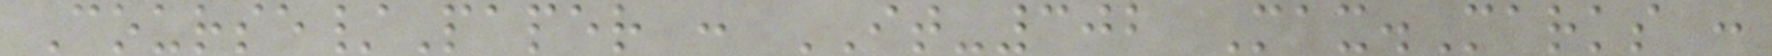Course/Paper : IT-302 Max.Marks :
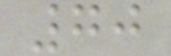70
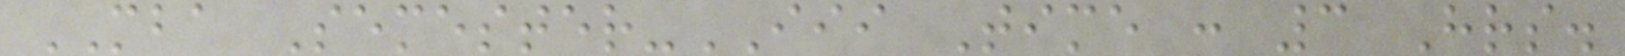MBA Semester-III Time : 3 Hrs.
